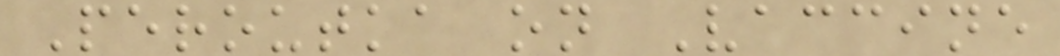Peroutka on Vaccine
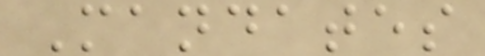Mandates
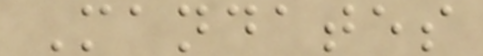Mandates
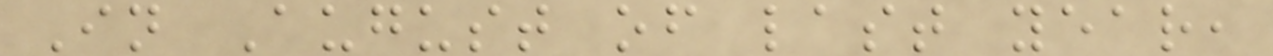In August of last year,
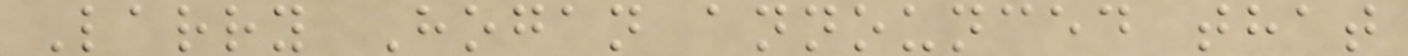Larry Hogan announced that
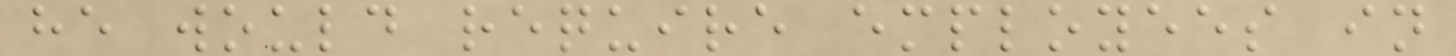he would require employees in
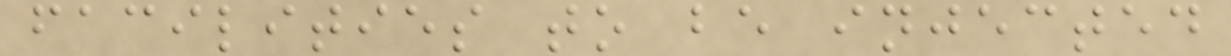facilities to be injected
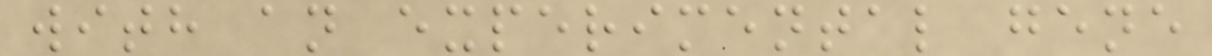with an experimental gene
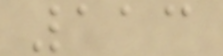113
